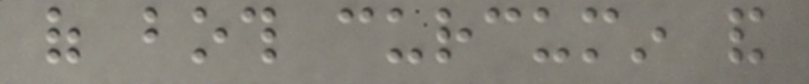of both curcumin and
